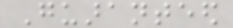Guaranteed
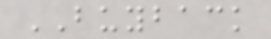BUYBACK
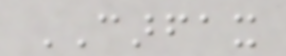CARFAX
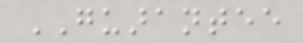GUARANTEE
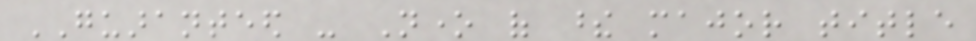GUARANTEED - None of these major title
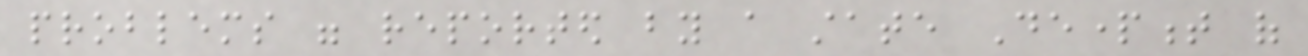problems were reported by a state Department of
